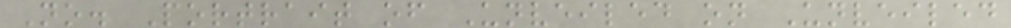No. Portrait of Unveiled on Unveiled
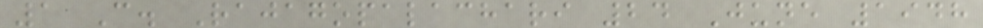1 C. Rajagopalachari 24 June 1948
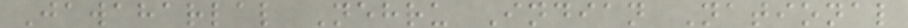Jawaharlal Nehru Indian National
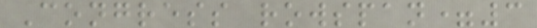Congress rowspan=3
